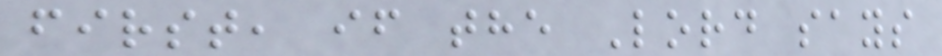first, if the Lord says
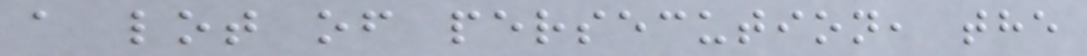a lot of persecution, the
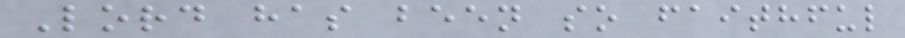Lord has been so faithful
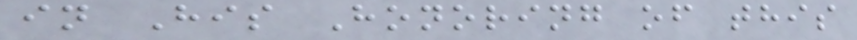in His Honoring of this
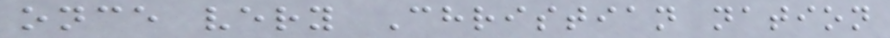once very Christian nation
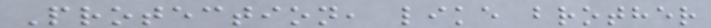Protection, like brother
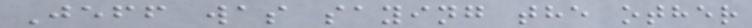Jeff was saying the other
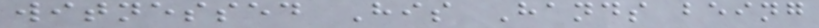witnessed His Hands being
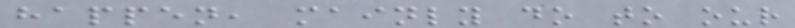happen, mainly do to our
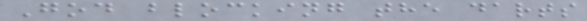God blocking the darts
